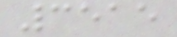3515
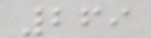269
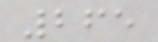265
